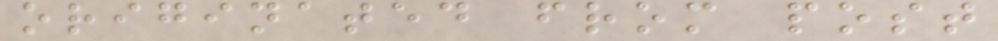originated from post
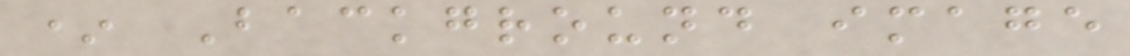* Background image
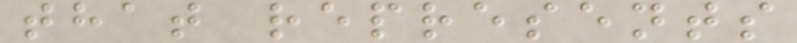that represents
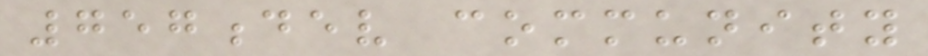757dev community
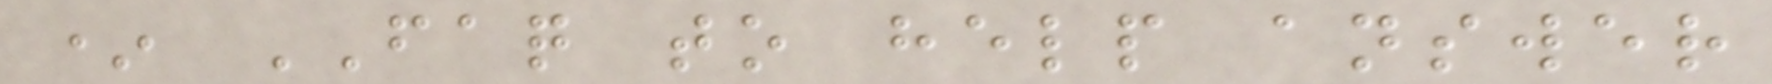* FAQ to help answer
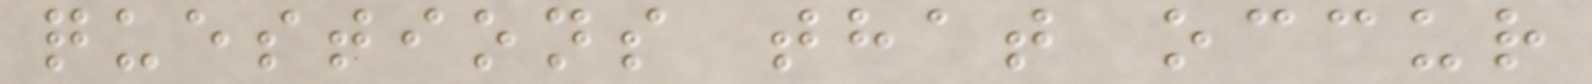questions that occur
